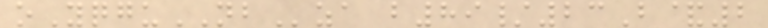oYqguNBza b89/23B&2
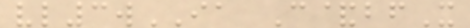vl3wIA C&bfX
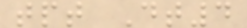tpt Dt4
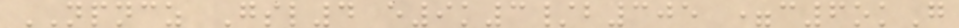NPNCZ Gsl4 e9k3/b305 =c6okG
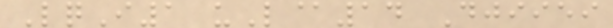LqI1 uL@14 Djiiei
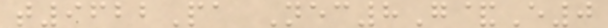t9622Pa Nec8G&E0
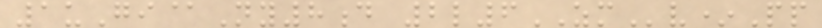1uGi@Ny8d 2l6ZMv*Pp
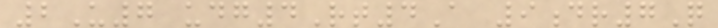2U7 udg4Rt4A 9dr7Q
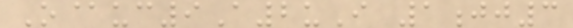O@uc9A2uI 1jj3
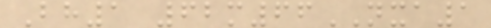Bh1 62m66NXA1
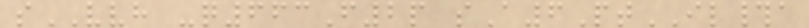sVVH -q663F2p sA6PtIL#a
